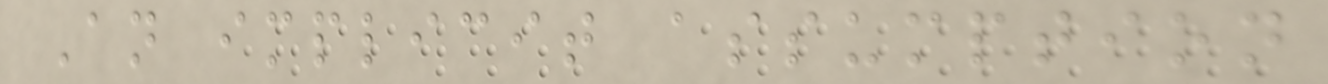An implicit assumption
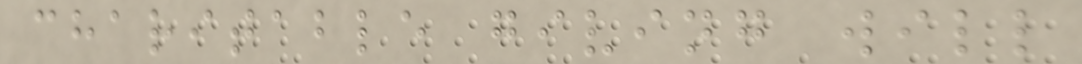charitable giving will
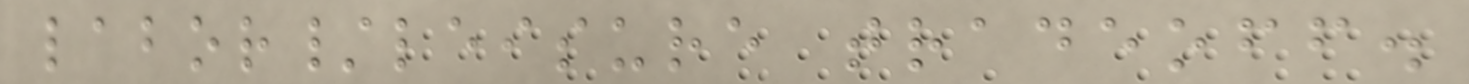labor/leisure tradeoff.
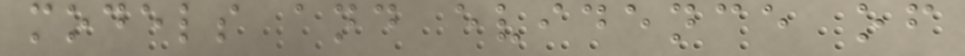models and evidence of
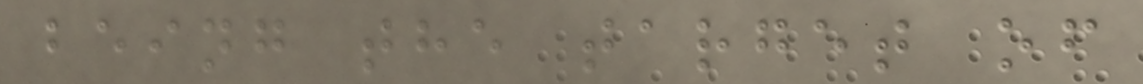being the target of
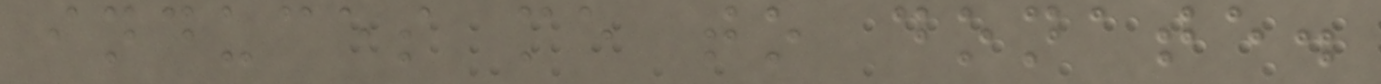induces me to donate.
